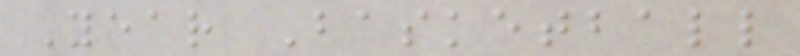Year Basketball
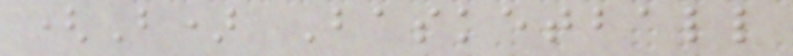(B) Basketball
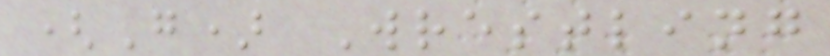(G) Wrestling
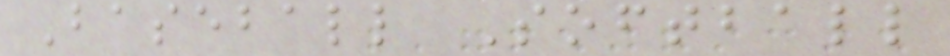Baseball Softball
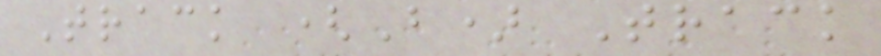Track (B) Track
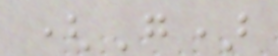(G)
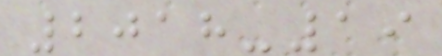2018-19
